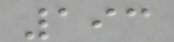193
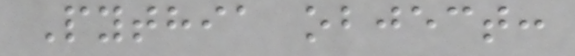Pythia object:
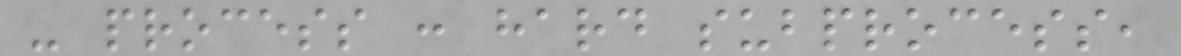- process : hard subprocess,
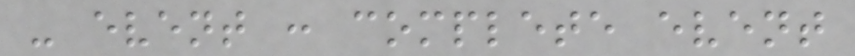- event : complete event
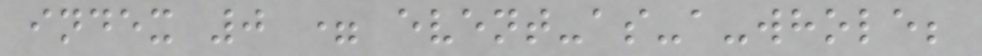index 0 = event-as-a-whole;
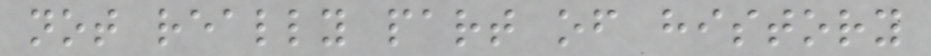not really part of history
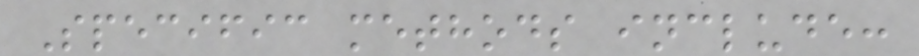Specific methods include:
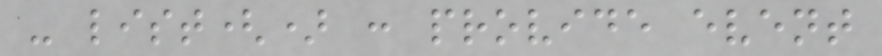- list() : provide event
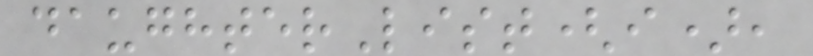daughterList(i),
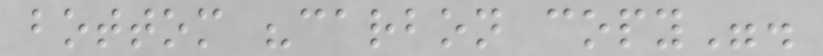bottom "carbon copy".
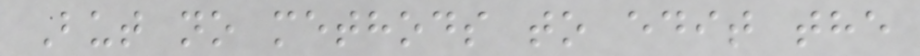But no methods to edit the
